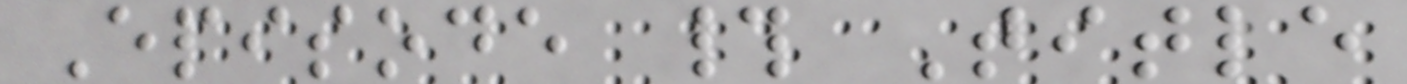Episode # Title
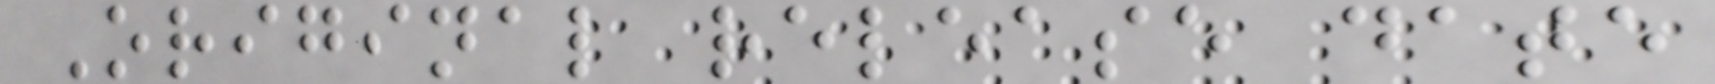Original release date
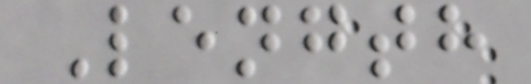Length
